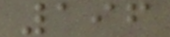196
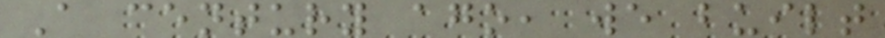A century ago, we built
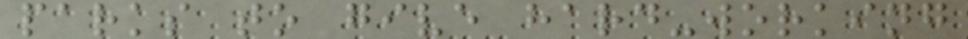parks to give hard-working
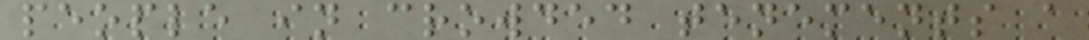people in crowded tenements a
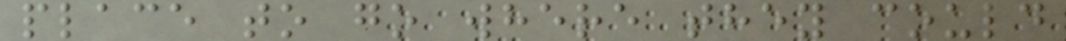place to go where they could
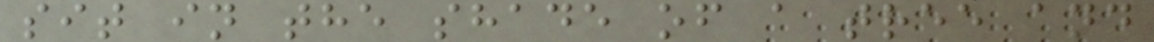sit in the shade of a tree and
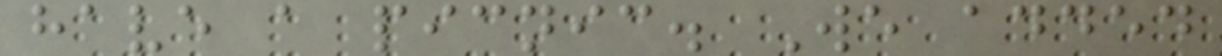have a picnic. We added
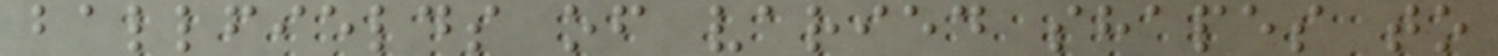ballfields of varied shapes to
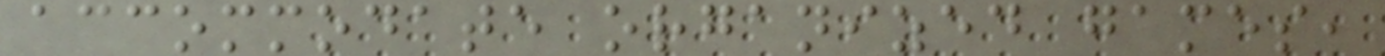accommodate organized games,
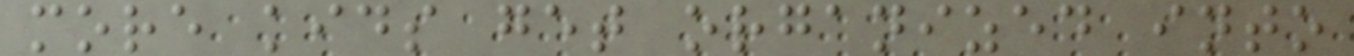more kids get organized into
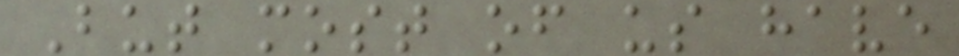But most of us have
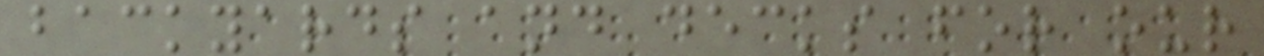backyards and decks for our
